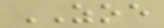ZOE
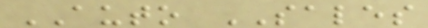AUTO SALES
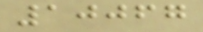10067
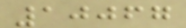10067
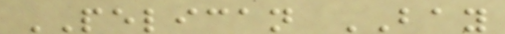PELICAN BAY
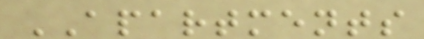APARTMENTS
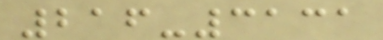216-3131
